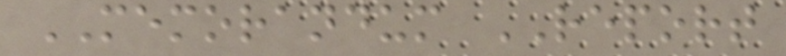MEMORANDUM REPORT
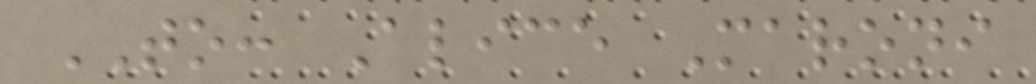TO: Alice Maroni
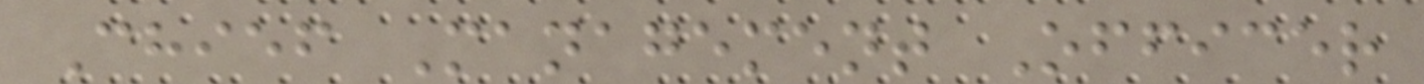Chief Management Officer
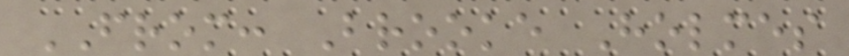FROM: Brooke Holmes
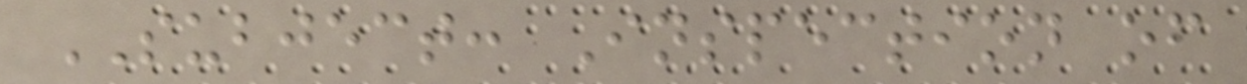SUBJECT: Inspection of
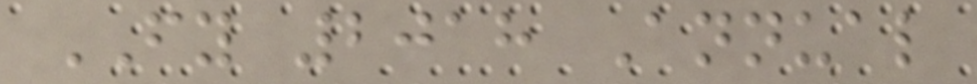FY 2018 Annual
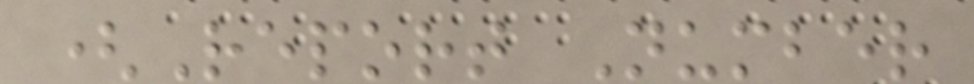(Report Number
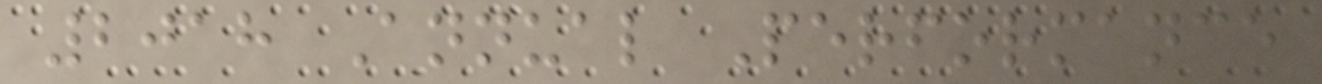2018 Annual Performance
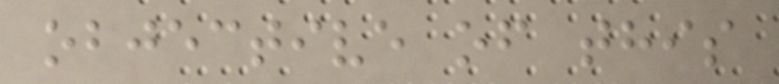objective of this
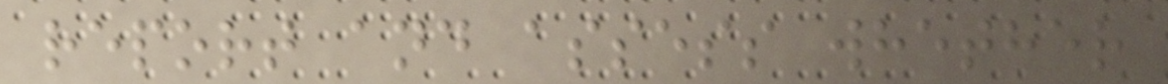report and assess whether
